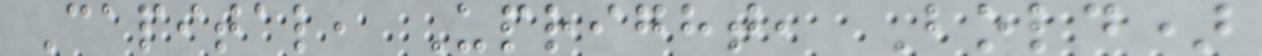Capital, Upright, Bold)
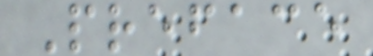Preface
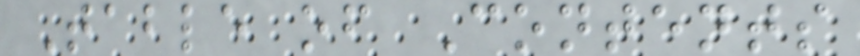Table of Contents
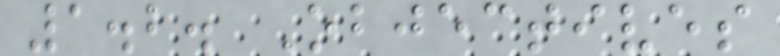1.2. Objectives
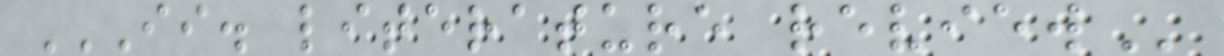II. LITERATURE REVIEW
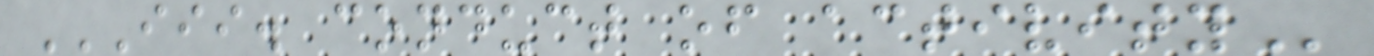III. CONDUCT OF ACTIVITY
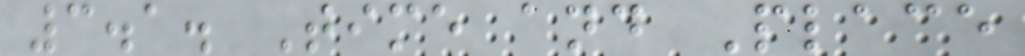3.1. Time and Place
